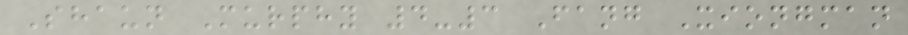Shaun Murphy 4-3 Fang Xiongman
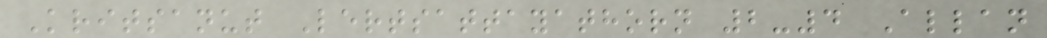Kritsanut Lertsattayathorn 2-4 Allan
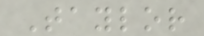Taylor
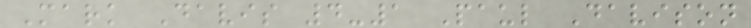Mark Davis 4-1 Paul Davison
